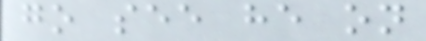go see he on
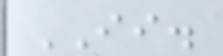II.
